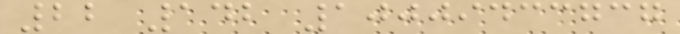22 142 10009433737
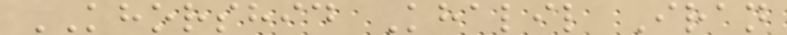KHORSHID Khalil Iran
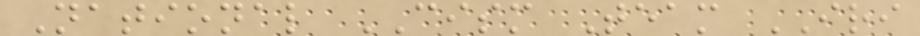National CISM Team IRI
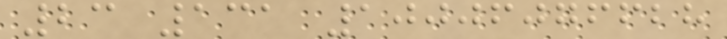23 131 10006076628
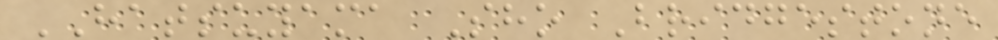HATSUYAMA Sho Bridgestone
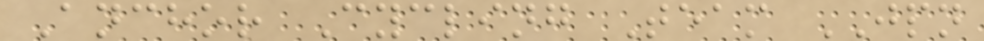Anchor Cycling Team JPN
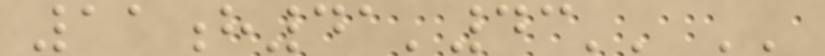11h41'43'' ''
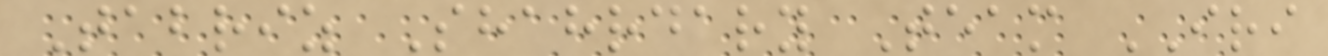Tabriz Shahrdary Team IRI
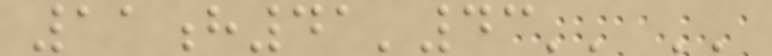11h41'43'' ''
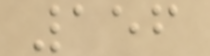156
